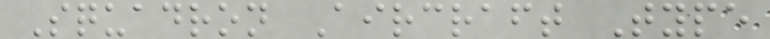Squadron Aircraft Type
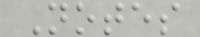Notes
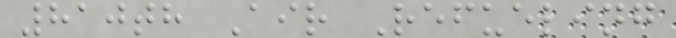810th Air Refueling
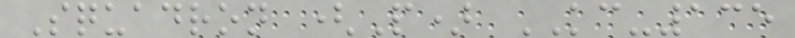Squadron (P) KC-135
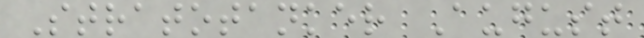Stratotanker August
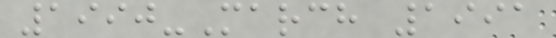1990-March 1991
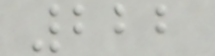222
